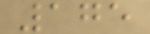175
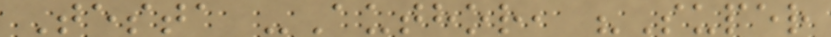Testa -Author, "Super
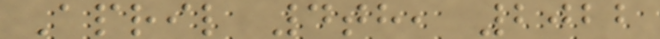April 4th, 2022
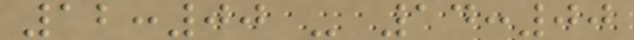12:00 - 14:00
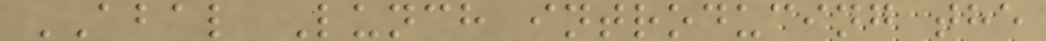ABAL Lunch introducing the
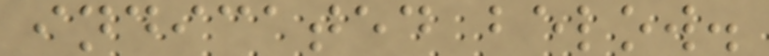indicated below.
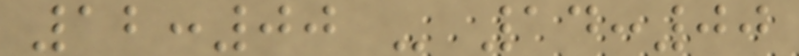12:00 - 14:00
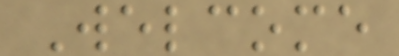Welcome
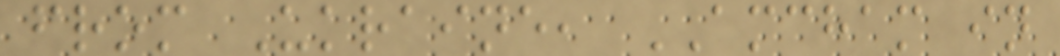from Ukraine, AMCHAM in
